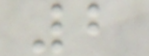2
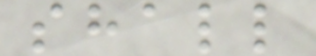shall
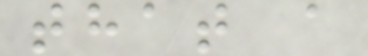that a
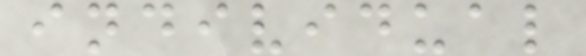individual
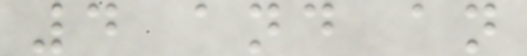4 and an
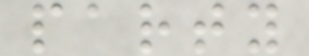party
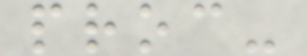proc-
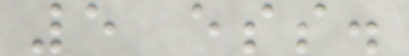5 ess.
